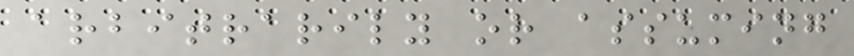arbitrarily or assuming
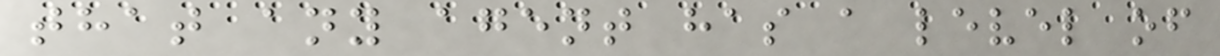that any agent has a level of
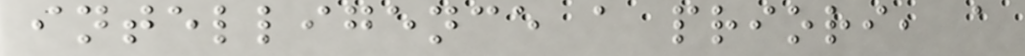intelligence a priori, a
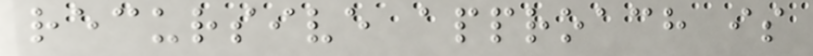recursive approach is
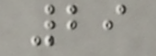29
